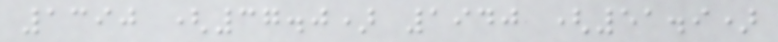1390 (37.0) 1940 (51.9)
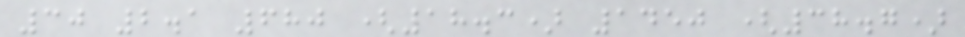30 2.1 680 (18.3) 1450 (38.7)
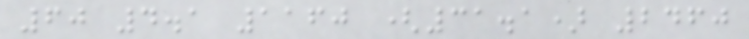60 4.1 1160 (31.1) 2460
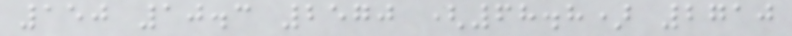150 10.3 2570 (68.8) 2710
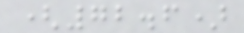(72.6)
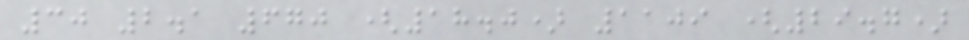30 2.1 670 (18.0) 1109 (29.7)
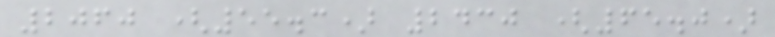2060 (55.3) 2430 (65.0)
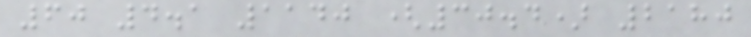60 4.1 1140 (30.4) 2180
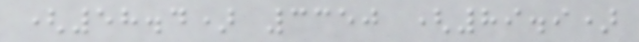(58.4) 3350 (89.9)
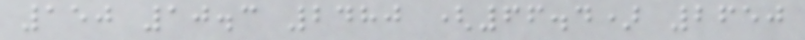150 10.3 2480 (66.4) 2650
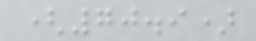(70.9)
